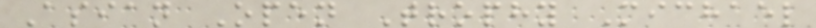Asian Open Trophy Michael
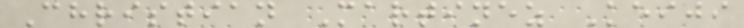Christian Martinez Keiji
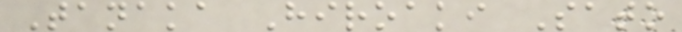Tanaka Hiroaki Sato
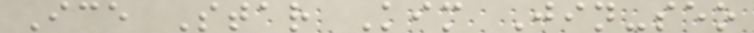Ice Star Kim Jin-seo
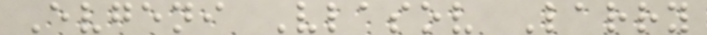Evgeni Vlasov Larry
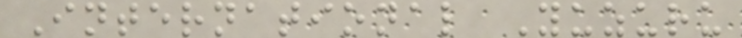International Yuzuru
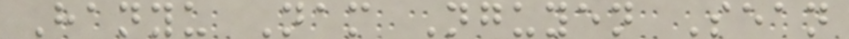Hanyu Nam Nguyen Sean
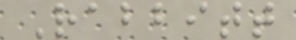Rabbitt
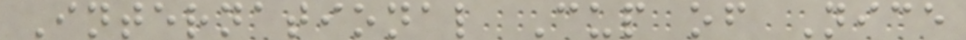International Cup of Nice
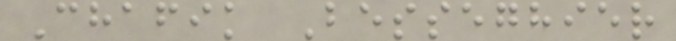Chafik Besseghier
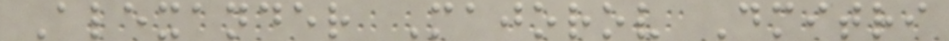Alexander Majorov Dmitri
